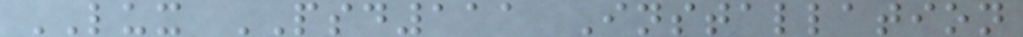LUX PSD111 Installation
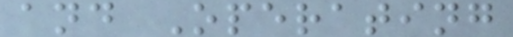and Operating
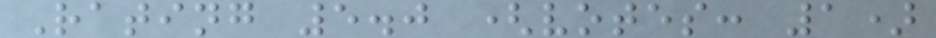Rating 5.0 (votes: 1)
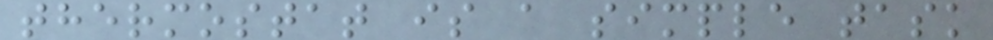thermostat is a simple task
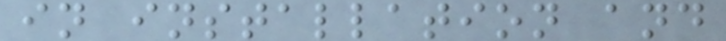in installation and
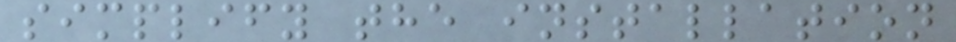simplify the installation
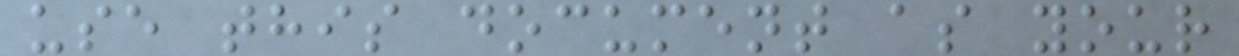use this document as your
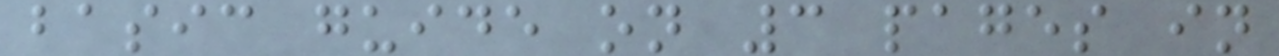basic guide on 3 pages in
